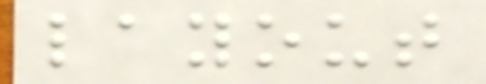layout
